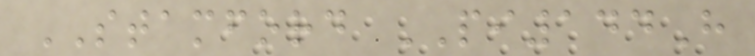STAMFORD PI144H
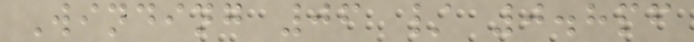Winding 06 / 0.8pf
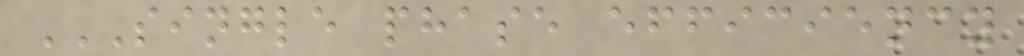SINGLE PHASE EFFICIENCY
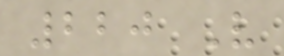220 V
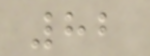82
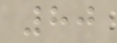80
